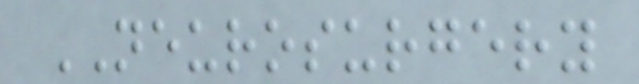NEUROSURGERY
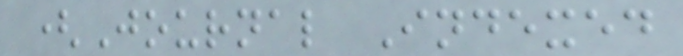(Journal Indexed
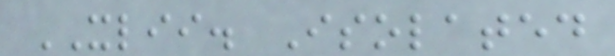XLII. Isolated
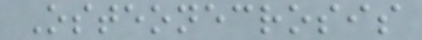Osteonecrosis
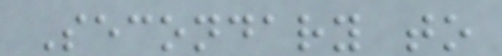Secondary to
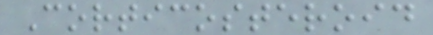Corticosteroid
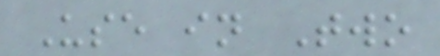Use in Two
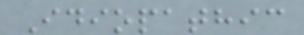Idiopathic
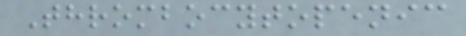Thrombocytopenic
